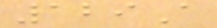129A
